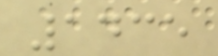1435
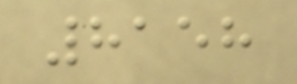8158
